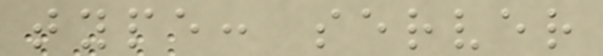type: server
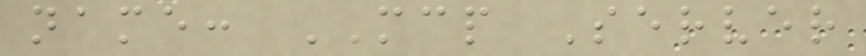name: MCP Server
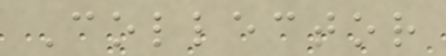Collector
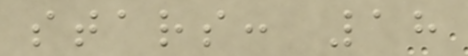stars: 18
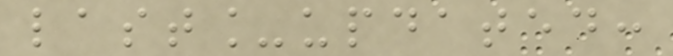last_updated:
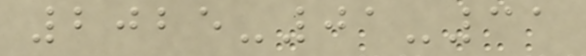2025-01-31
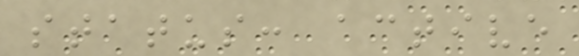status: active
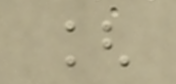[
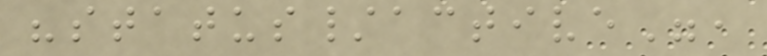"status/active",
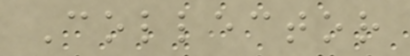Collector
